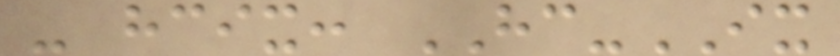- hcix: HC-IX
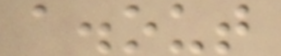a.out
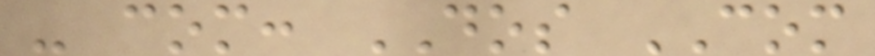- com: DOS COM
